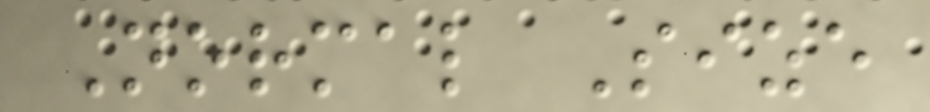Normal Size
